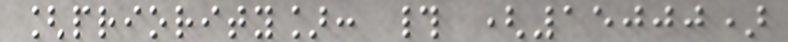[priority]: # (15000)
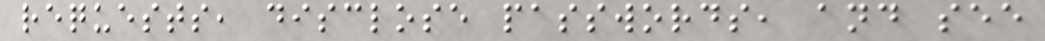requests, disclose passwords, and see
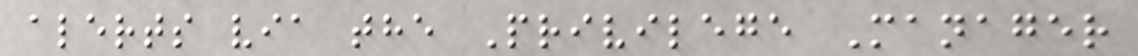alerts via the Privilege Manager
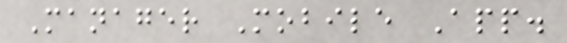Manager Mobile App.
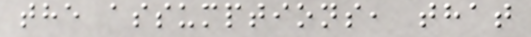the assumptions, that
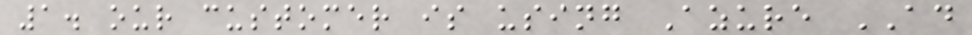1. our customer is using Azure AD
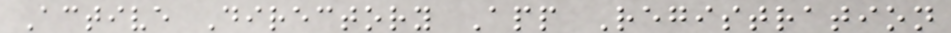Active Directory App Registration
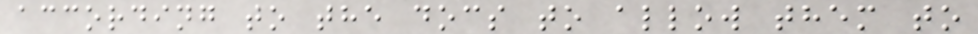according to the docs to allow them to
